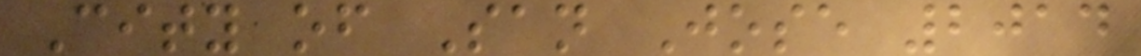City of San Jose 2014
